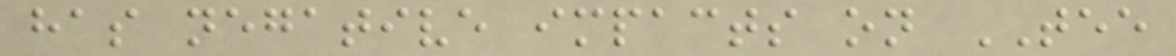has negative impacts on TEE
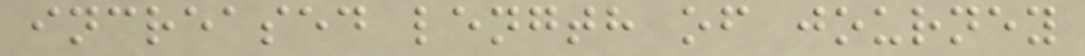increased length of journey
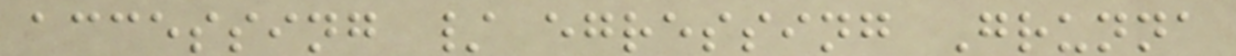accessing / egressing Grunna
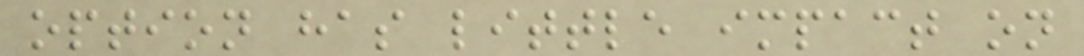option has little impact on
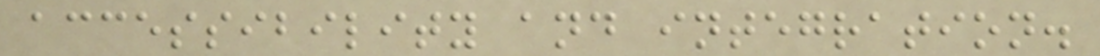accessibility and integration.
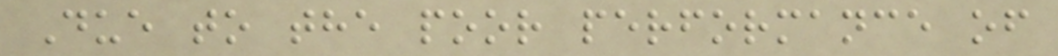Due to the poor performance of
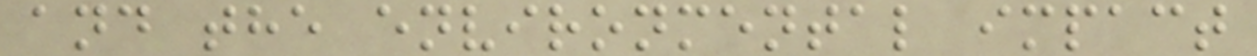and the environmental impact
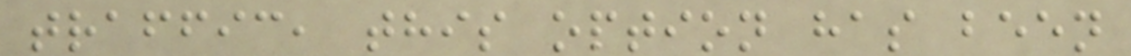traffic, this option has been
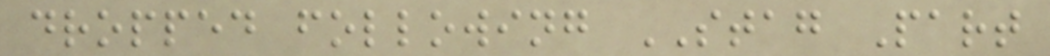dropped following STAG Part
